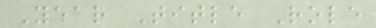Year Title Role
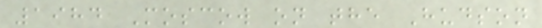1984 Moscow on the Hudson
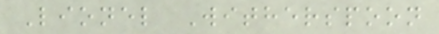Lionel Witherspoon
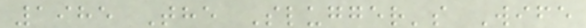1985 The Slugger's Wife
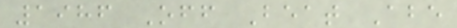1986 Off Beat Abe
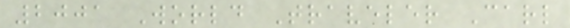2001 World Traveler Carl
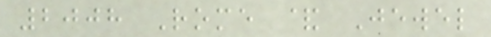2008 Rome & Jewel
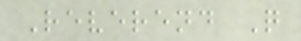Reverend Q
